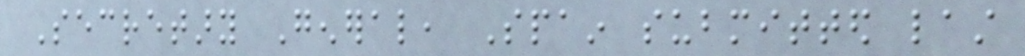Secretary General, Spain submitted last
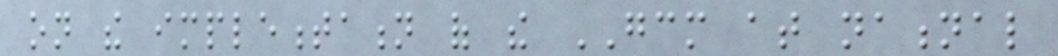on the implementation of the GCM at national
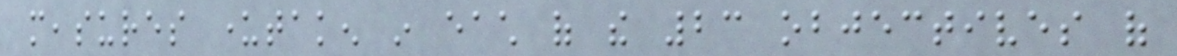measures undertaken in each of the 23 objectives of
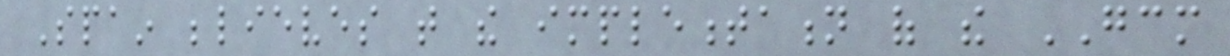Spain believes that the implementation of the GCM
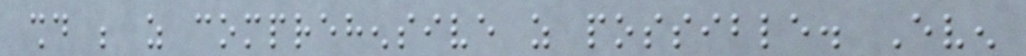should be as comprehensive as possible. Even
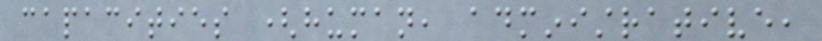capacities (human, administrative,
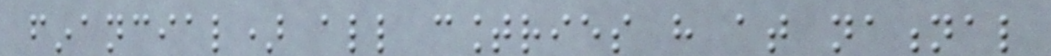financial) all countries have at national
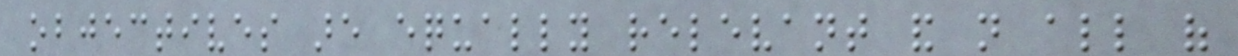objectives are equally relevant and not all of
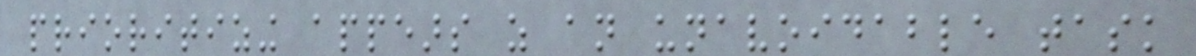prioritizing appears as an unavoidable task
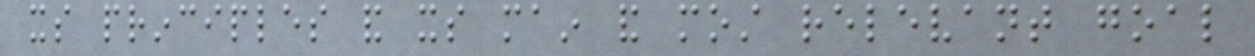its principles and its main and most relevant goal
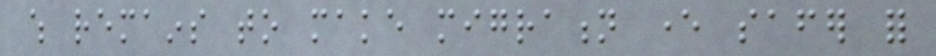which remains to make migration ever safer for
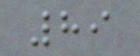89
